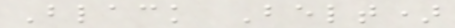Black Belt)
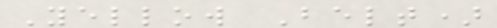Yellow Belt)
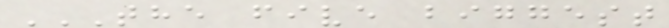THE FIVE BIGGEST
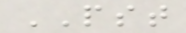PST
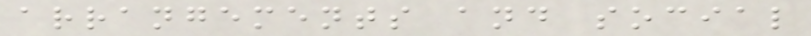arrangements and social
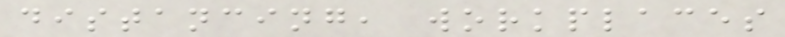distancing, workplaces
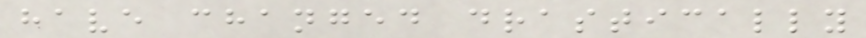have changed drastically
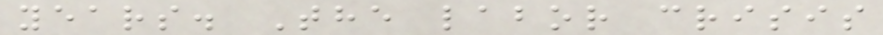years. The labor crisis
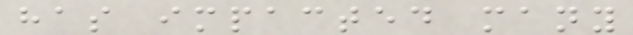has impacted many
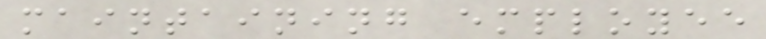maintaining employee
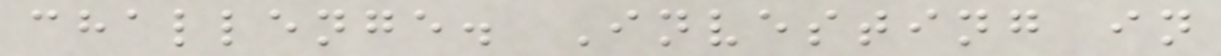challenge. Investing in
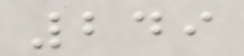249
